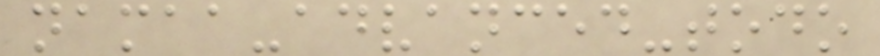namaa-advanced-todo
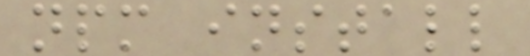npm install
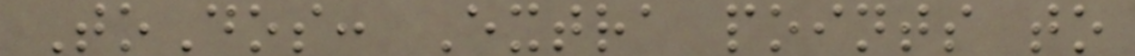ToDos: Extra points to
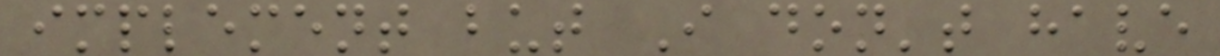implement but I don't have
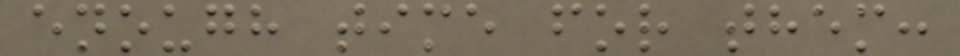enough time for them:
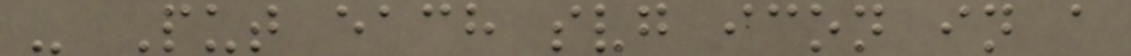- Put each svg icon in a
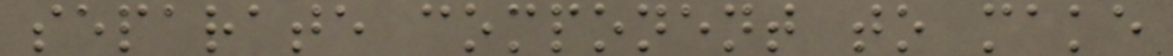separate component to make
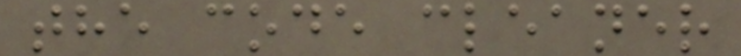the code cleaner
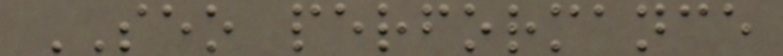SEO performance
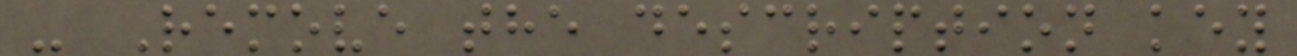- Remove the description key
